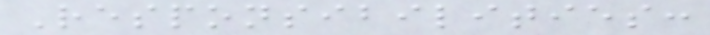Responsibilities:
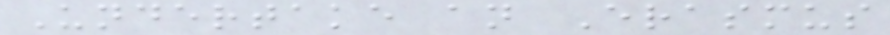Undertake an Erasmus
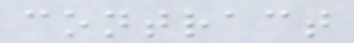contract
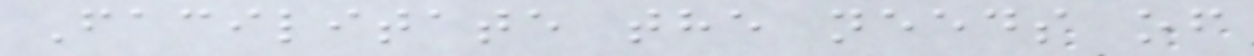Facilitate the needs of
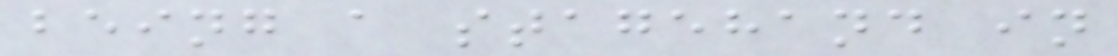being a stagehand in
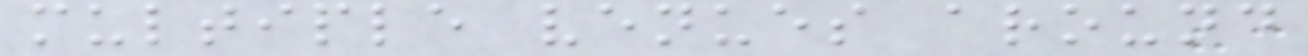multiple venues around
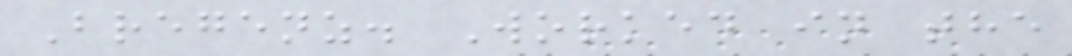Bregenz. Worked in the
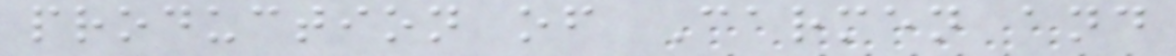production of Carmen and
